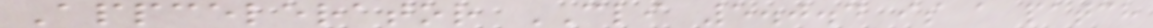Appcelerator CLI 5.0.4 is a patch
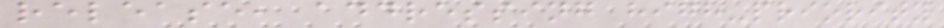release, addressing high-priority
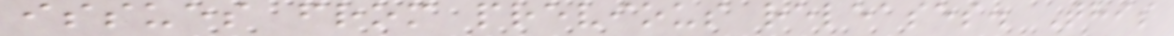issues from previous releases. This
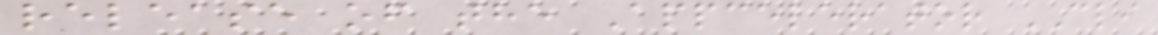release of the Appcelerator CLI
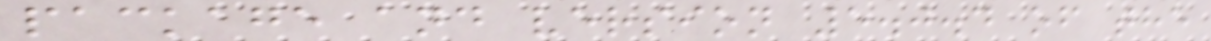package and version 5.0.4 of the
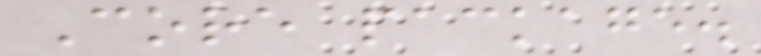Core package.
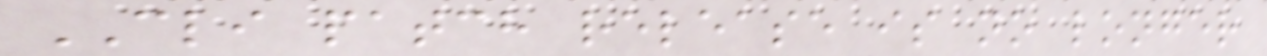CLI patch release is no longer
